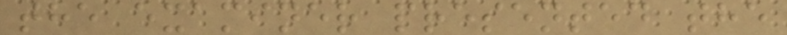the examiner presented the
